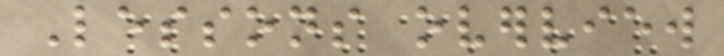Lessons overview
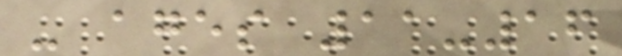- ages 11-16
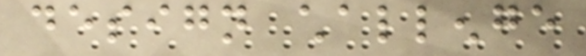design challenge
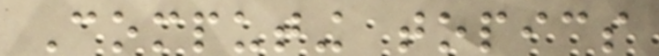Computing topics
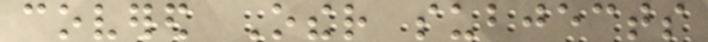covered Other subjects
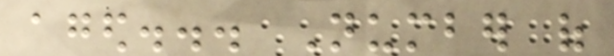aged... Number of
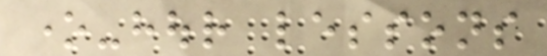one-hour lessons
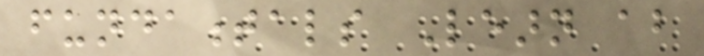fundamentals Learn about
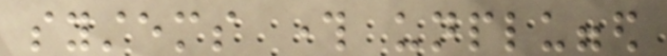systems through unplugged
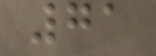71
